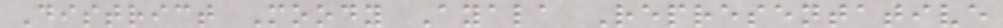District Moody Ayala Representative
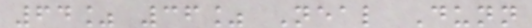64% 36% Neal Dunn
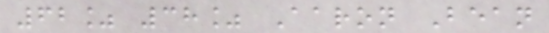62% 38% Aaron Bean
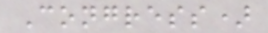Congress)
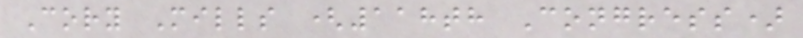Cory Mills (118th Congress)
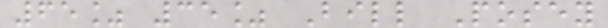65% 35% Bill Posey
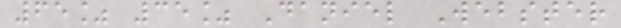65% 35% Daniel Webster
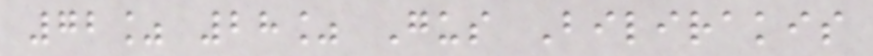72% 28% Gus Bilirakis
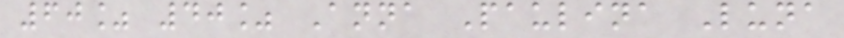60% 40% Anna Paulina Luna
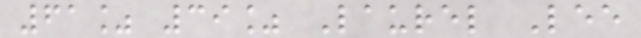61% 39% Laurel Lee
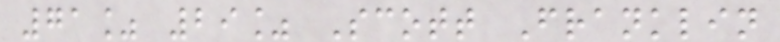71% 29% Scott Franklin
